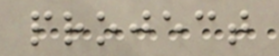project
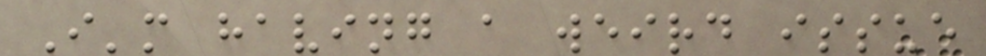I'm having a weird issue
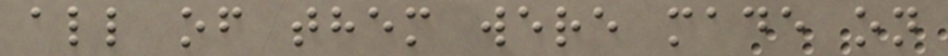all of them were made on
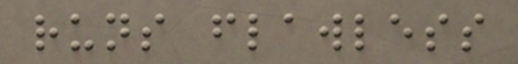runs flawless
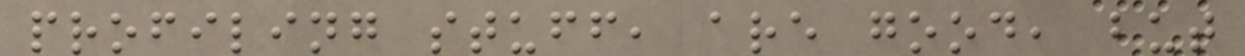profiling stuff, are good, but
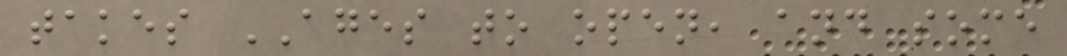takes AGES to open, and some
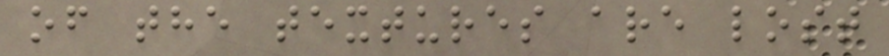of the textures are lost
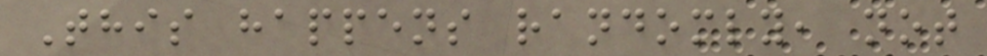This happens randomly, not
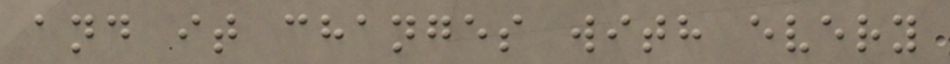and it changes with every
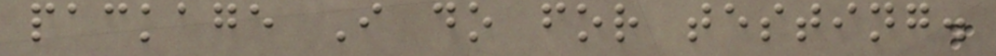package I do for testing.
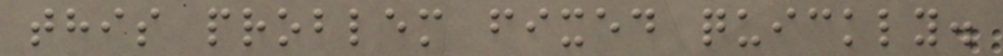this problem fixed quickly.
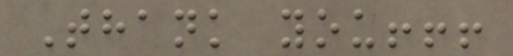Thank you!!!
